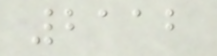2112
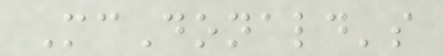McDonald's
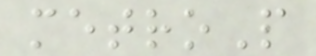metroP
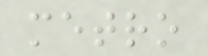metro
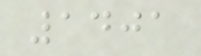1401
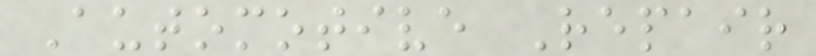Automotive Repair
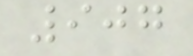907
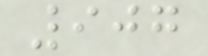907
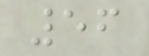56
